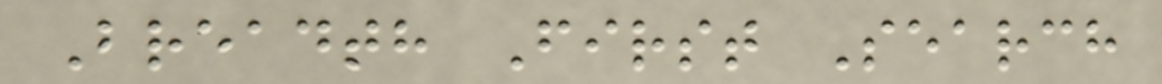Breadth First Search
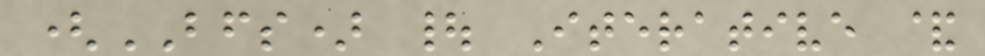(BFS) | Iterative &
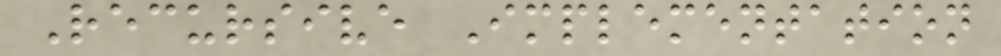Recursive Implementation
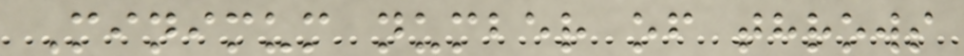Minimum number of throws
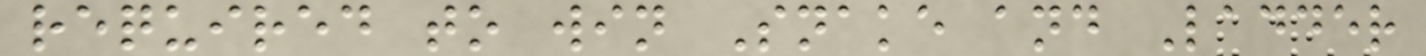required to win Snake and Ladder
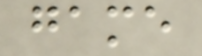game
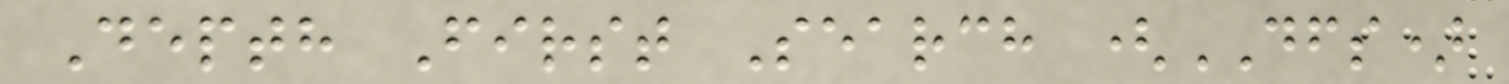Depth First Search (DFS)
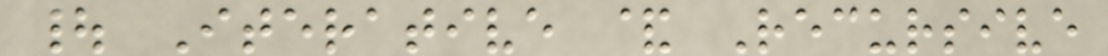| Iterative & Recursive
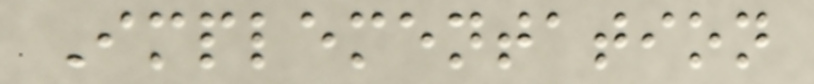Implementation
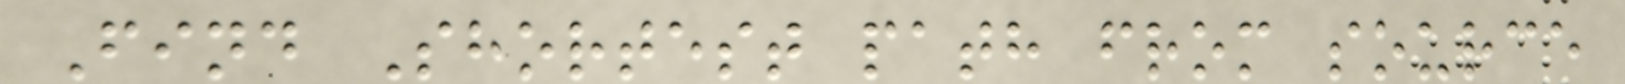Find Shortest path from source
